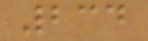234
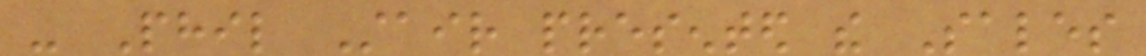- Phil Stair presented the Sales
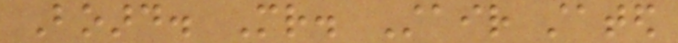Board. Mr. Stair stated
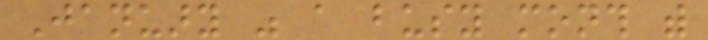January was a busy month with
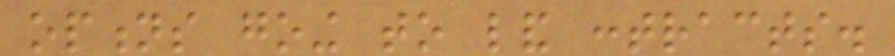options going to land contracts.
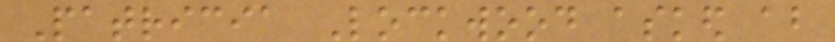Patricia Lockwood asked about
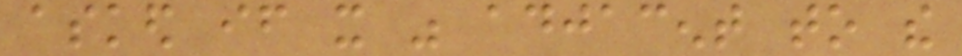asked if it was adjacent to the
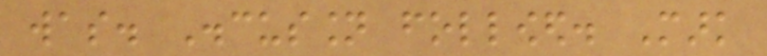was. Discussion followed. Mark
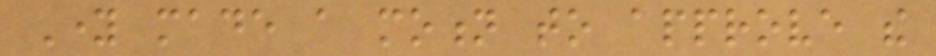Young made a motion to approve the
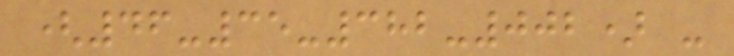(46-35-382-002) -
